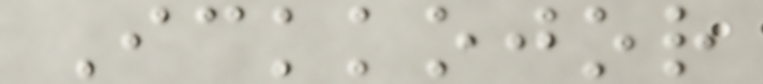Ickkojor
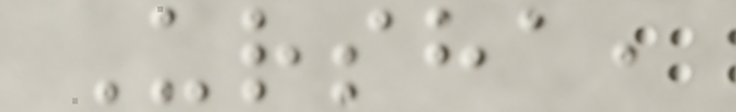Ursha,
